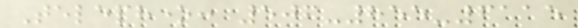Telephone: 506-855-6115
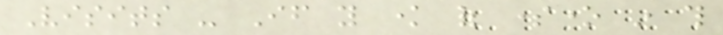Visits - If you know of someone in this
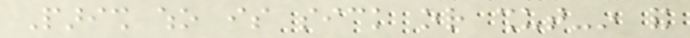Parish who is sick or shut-in and
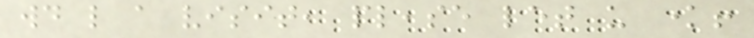would like a visit, please let us know!
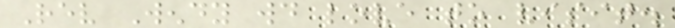Rev Wendy would love to visit.
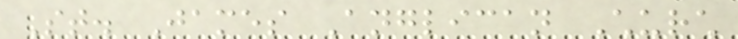St. James Anglican Church
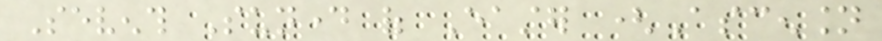Seventh Sunday of Easter (Ascension
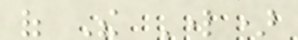of The Lord)
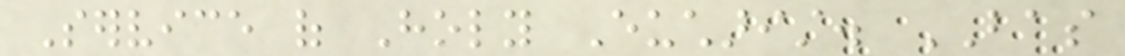Service of Holy Eucharist. BAS
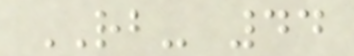RB- 44
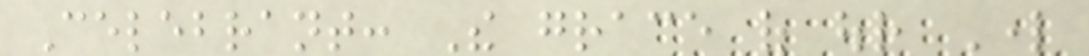Celebrant: The grace of our Lord
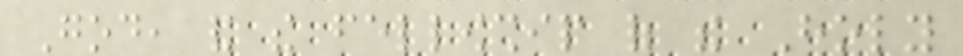God, and the fellowship of the Holy
